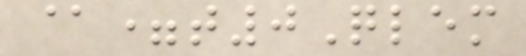@=t0Qlem
